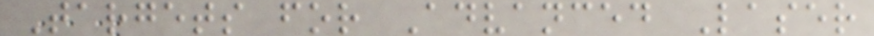Targets for Advanced Laser
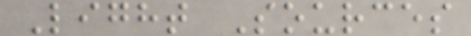Light Sources
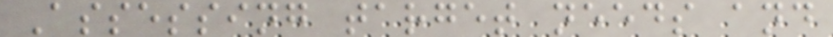Assessing target needs and
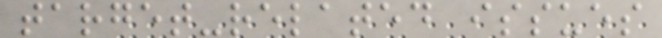target-related issues
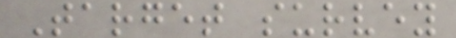Target survey
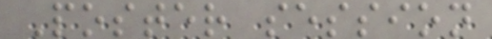Poster session
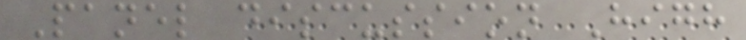Panel discussion High
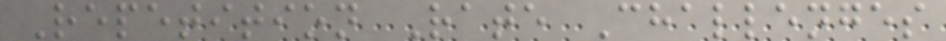Repetition Rate Challenges
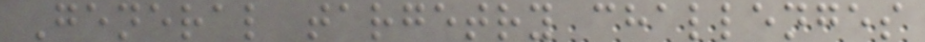General targetry challenges
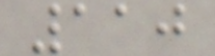110
